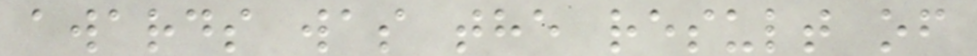awards was the result of
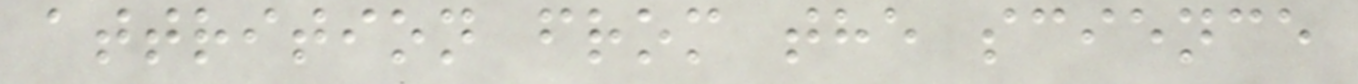attrition from the science
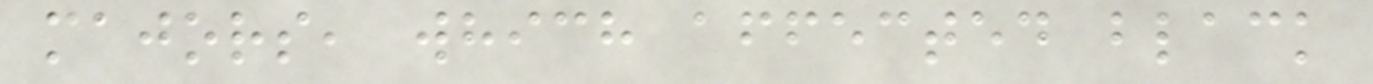majors, which affected black
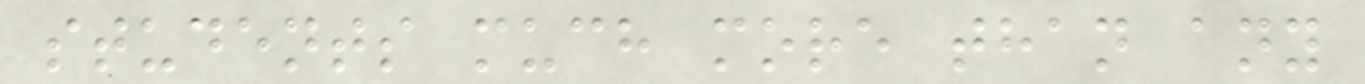students much more than any
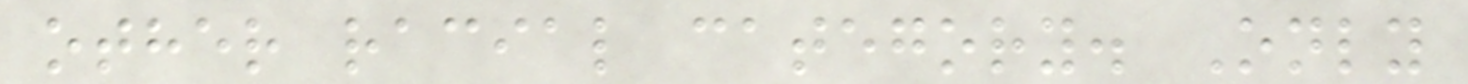other racial category. Only
